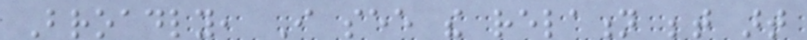Broadly, I see the relation between art
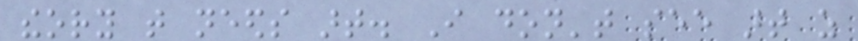theory that needs art. I don't see art as
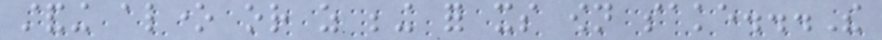standing alone or as being for its own sake...The
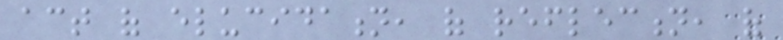act of elucidation, of reflection, of
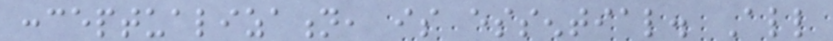conceptualization, is essential. All
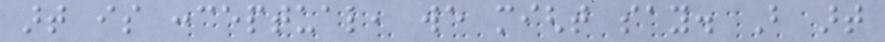art is conceptual, we might say. But art
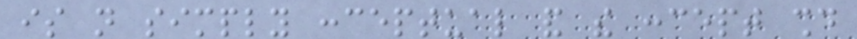is not simply conceptual and the concept should
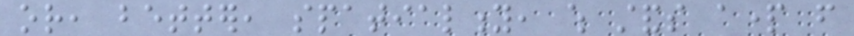or, better, spatiality, which stands apart from
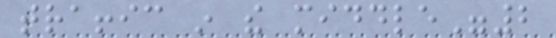traffic in the middle"2
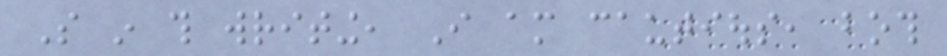So in this writing, I am cautious, both
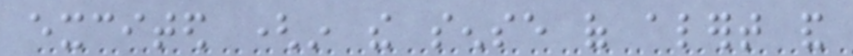excited (in the sense of alert and
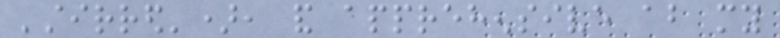'stirred'), and apprehensive about my
